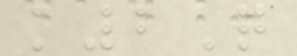k2Q
